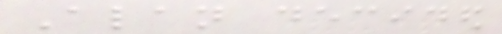Alan decided
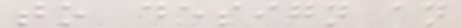to design an
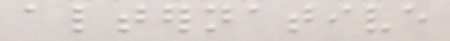alternative
